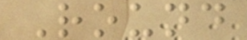Round
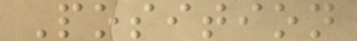Position
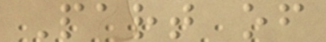Part of
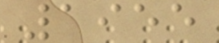1955
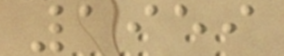1959
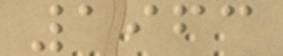1963
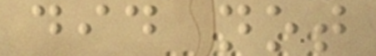did not
